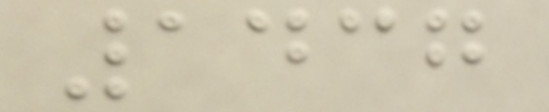1437
